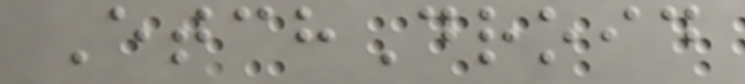EtchDroid
